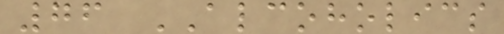76 ALCOHOLICS
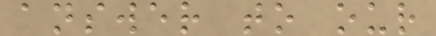answer to our
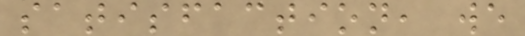satisfaction, we
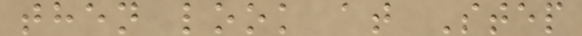then look at Step
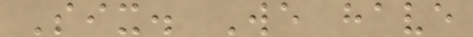Six. We have
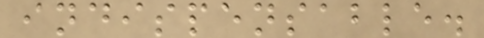indispensable.
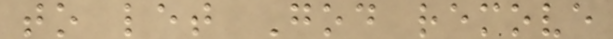to let God remove
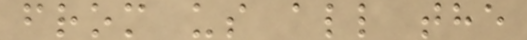from us all the
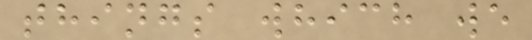things which we
